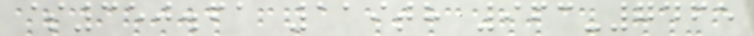$350.61 119th 963-7465
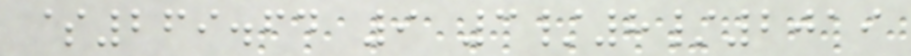$269.64 9 3/8/2019
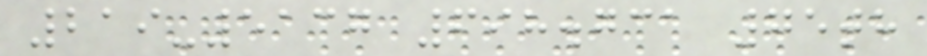219-5137 698.731 75th
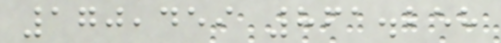170,459 861.258
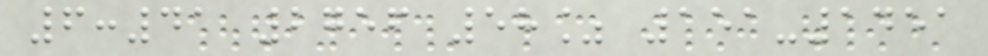6:41 2756 58% 151-1451
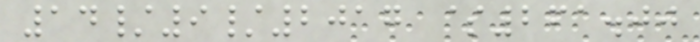14/9/2017 $261.00
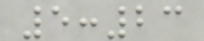5:23
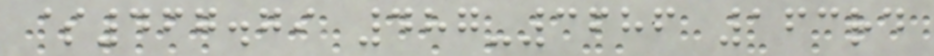$467.79 487-3686 163rd
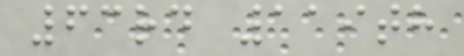63rd 119th
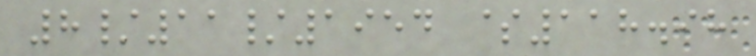8/11/1954 $118.98
